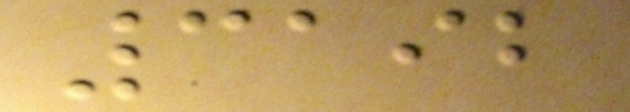3192
